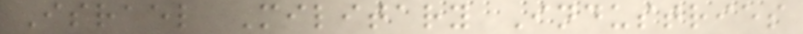Israel Military Industries
